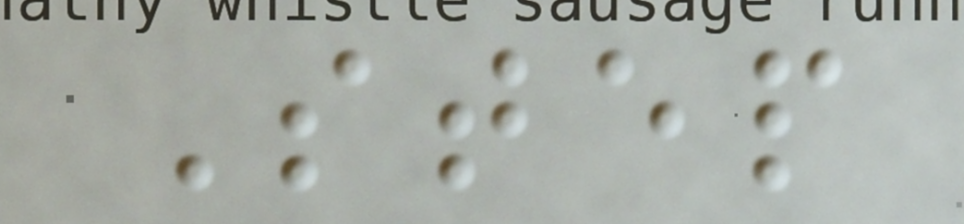Step
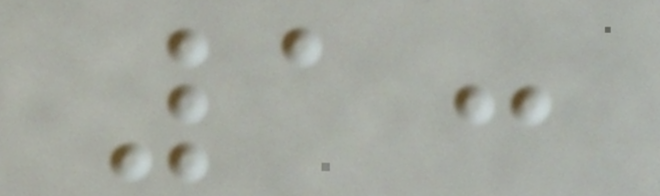1:
